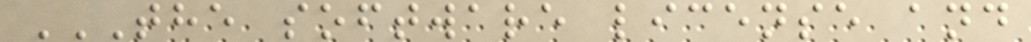THE SOFTWARE LICENSE AND
